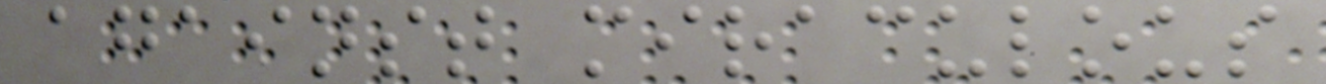against miraculous
